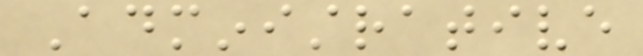Administrative
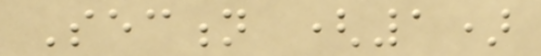Section (1)
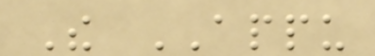The APPU
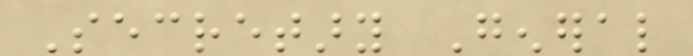Secretary General
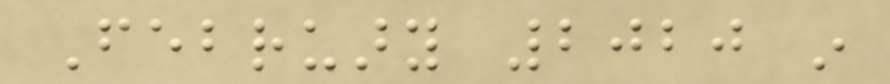February 2020 in
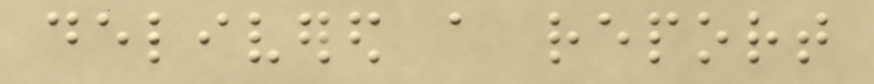delivered a report
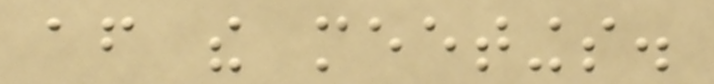after the meetings.
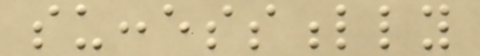successfully
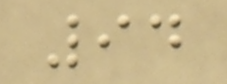94
